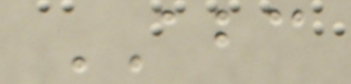ABC
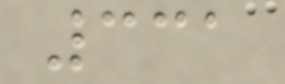331
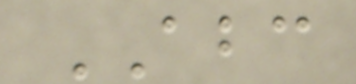ABC
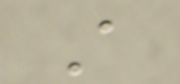A
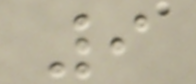9
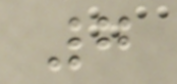7
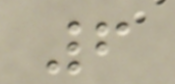6
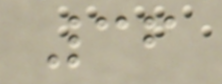36
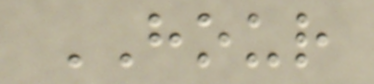HOUR
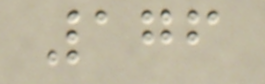176
